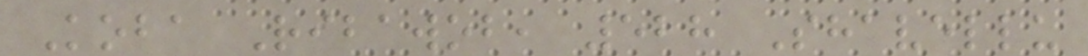Koba Ribawob, 528 Shavellu
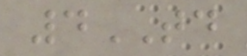4TD
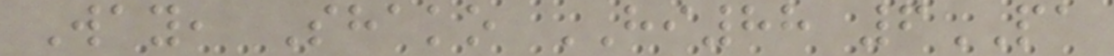Way, Shako HI88 6PA
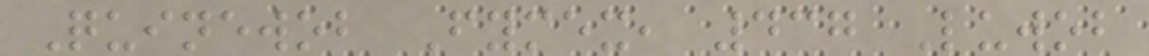Quinewob Fymex, 437 Luwob
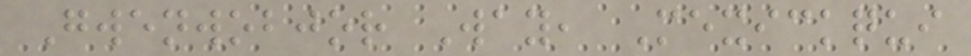Gwenwobjor Way, Mexickqui
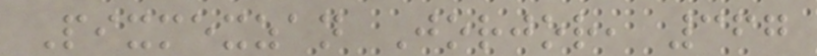Pixmexzan Jorjor, 367
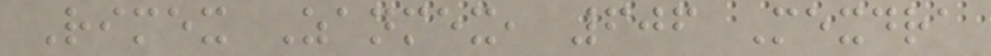Rimex Zanmex, 606 Mexdra
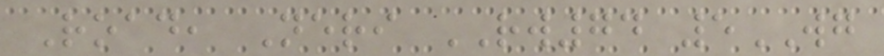Road, Neri RW74 5WG
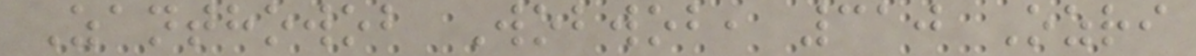Zanthowob Wobwob, 310 Ozri
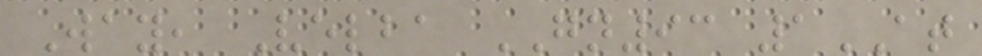Way, Velba GN93 1AT
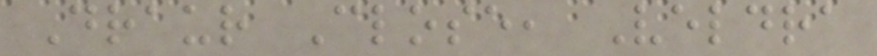Draur Close, Veldra
